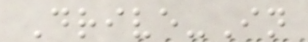Drive-In
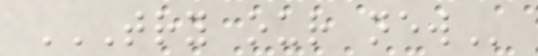TRY OUR NEW
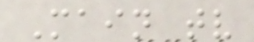Main tv
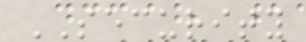SECURITY
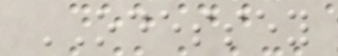ODESSEY
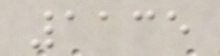1135
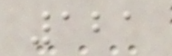121
